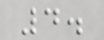4.
